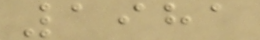1981
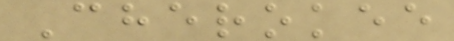Cherokee
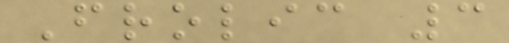Frolic 3
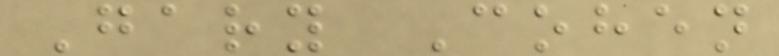Gary Cohen
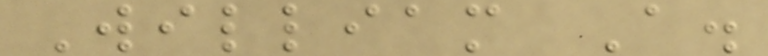William A.
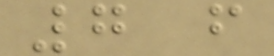7 f
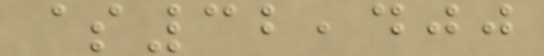$32,400
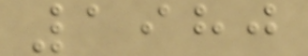1980
